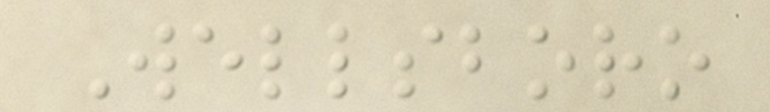Wellsboro
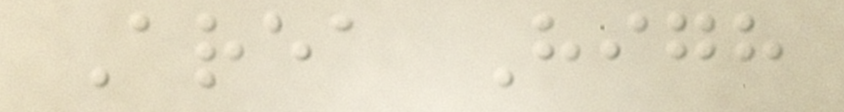Area High
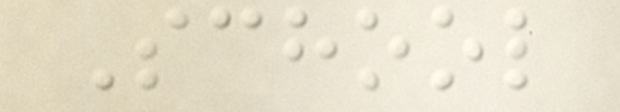School
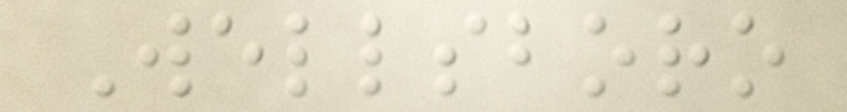Wellsboro
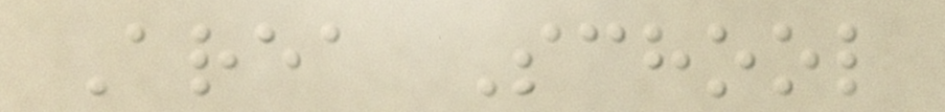Area School
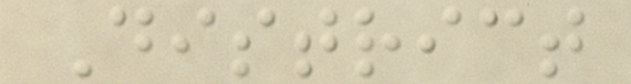District
